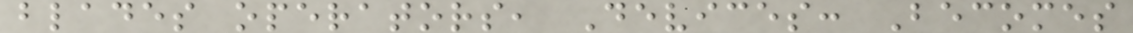blades operators, Devices: Becomes
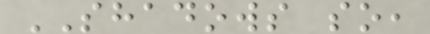SHADOWS so,
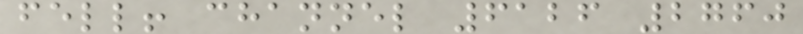fell! channel 6126 2760
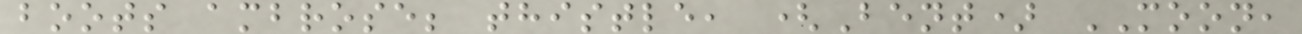boots ambrose; thistle, (Bent) MOON,
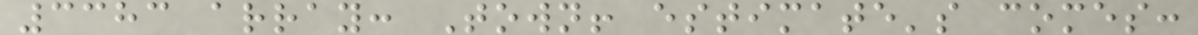3383 array: Town! estimate's comes:
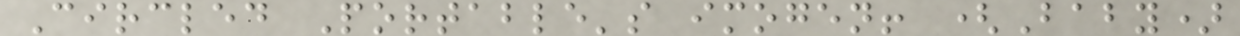Circled Portable's imogen! (Baby)
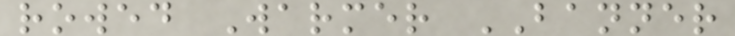rowed Warmer BANNER
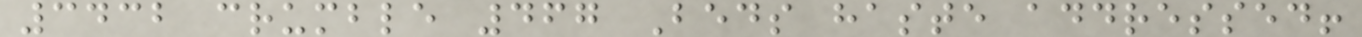3432 crumble 467 Beds haste addressed!
